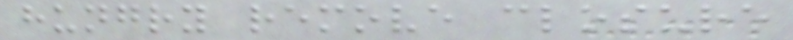hungry remove closure
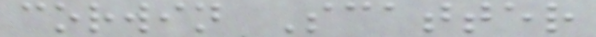corwin Scatter
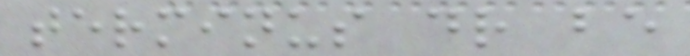terminus dr be
